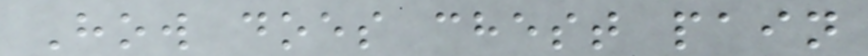How does chest pain
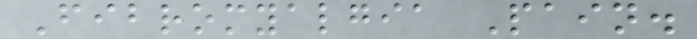Fibromyalgia Pain.
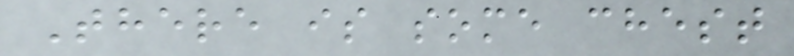There is some chest
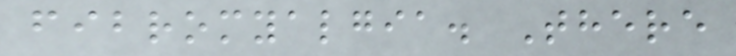fibromyalgia. There
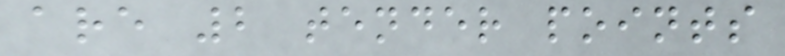are 2 tender points
